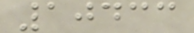10433
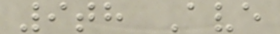9th Ave
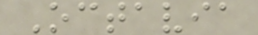Octavia
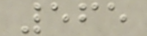565
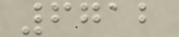6712
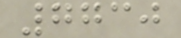7730
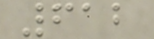612
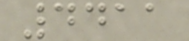4411
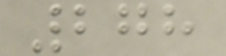278
